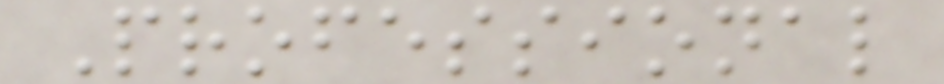Professional
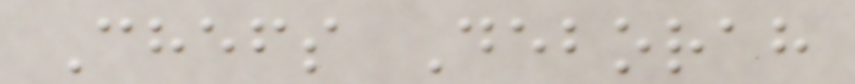Chefs Deborah
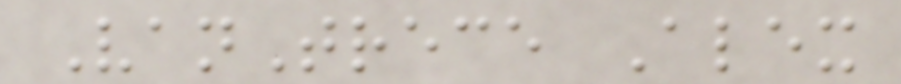VanTrece Alex
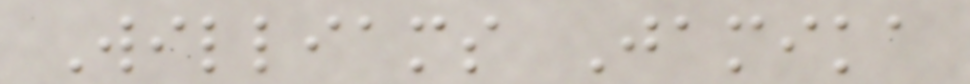Williams Jamika
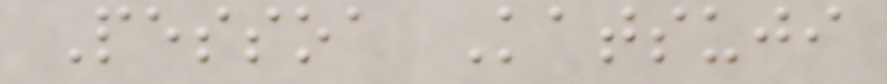Pessoa Katsuji
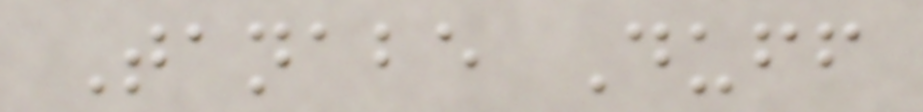Tanabe Duff
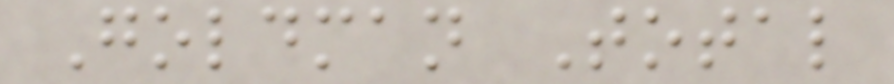Goldman Total
